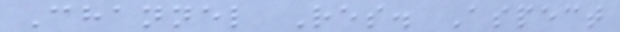Channel Res. Aspect
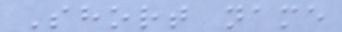Short name
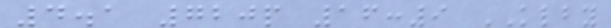4.1 720p 16:9 KLBY
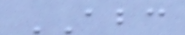ABC
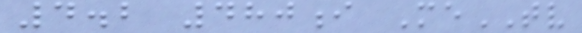4.2 480i MeTV
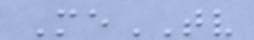MeTV
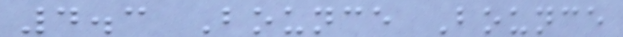4.3 Bounce Bounce
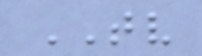TV
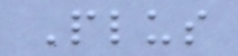Plus
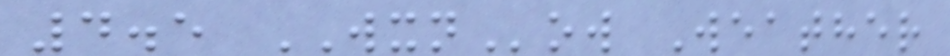4.5 WXNow Weather
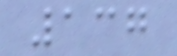137
